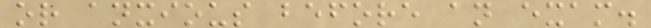or anxious before an exam.
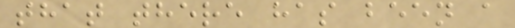that there has been a
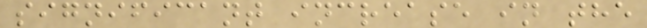significant increase in the
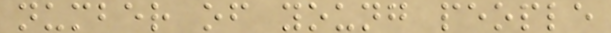number of young people
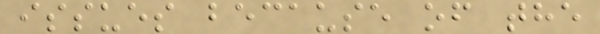issues because of the
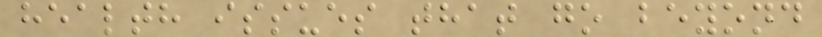health issues that go beyond
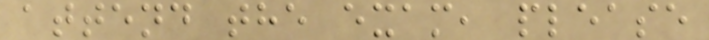attend the exam, please
